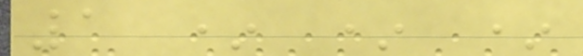1 * * *
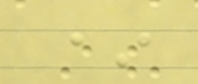*
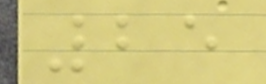25
